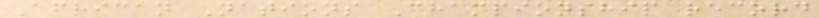African Nations Championship record
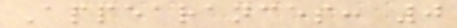Appearances: 0
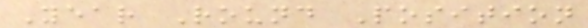Year Round Position
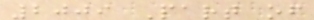2009 Part of
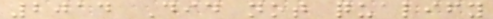2014 Did not qualify
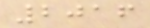2016
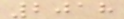2018
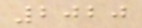2020
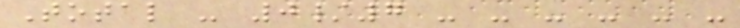Total - 0/7 - - - - - -
